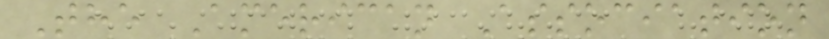The American Association
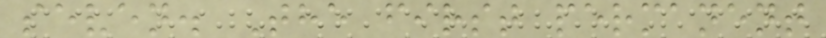seven. The first permanent
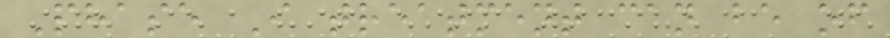Phase I treatment can be of
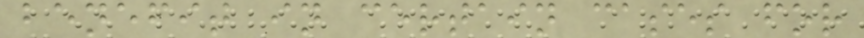benefit in certain cases for
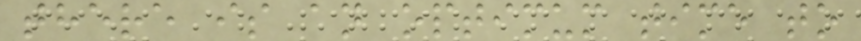there is an optimum time to
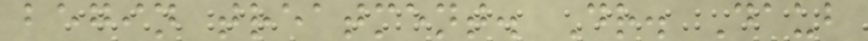begin treatment. Dr. Daub
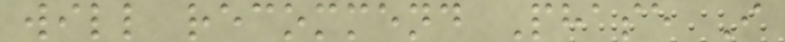will recommend Phase I
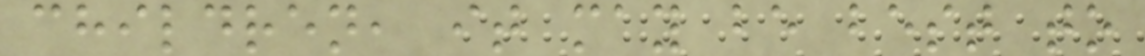children, it may be best to
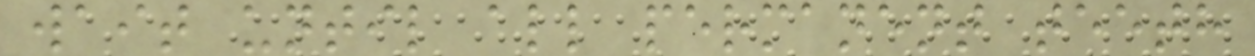wait until all permanent teeth
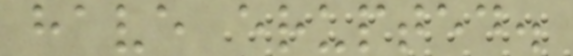have erupted.
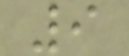9
